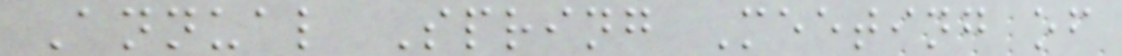Annual Spring Meeting of
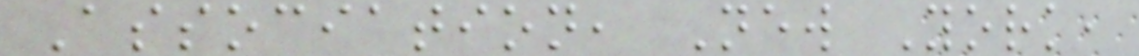Association, New York,
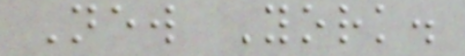New York.
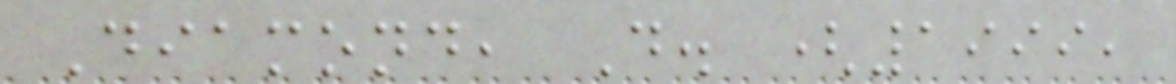Diamond, D. (1999,
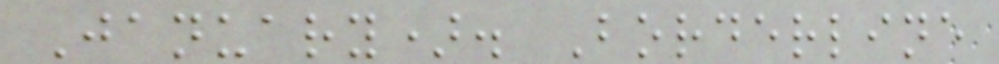January). Borderline
